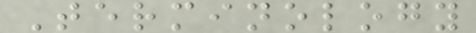Terminology
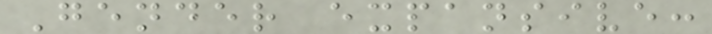Gender expansive:
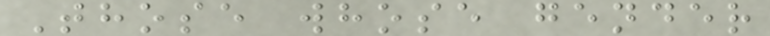Those whose gender
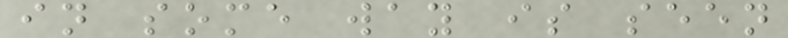in some way is seen
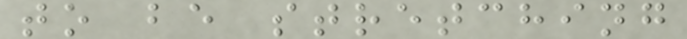to be stretching
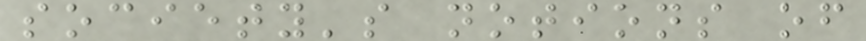society's notions of
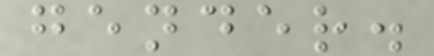gender.
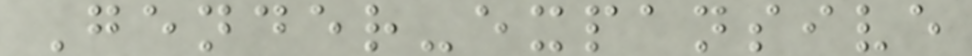Gender-expansive
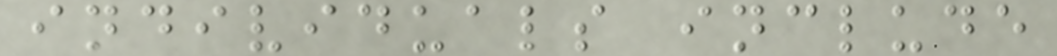individuals include
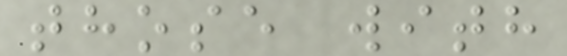those with
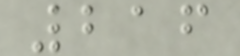216
